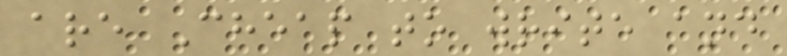are Cheap to write and
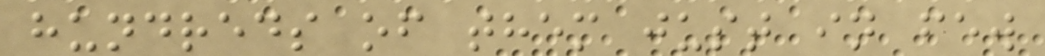hundreds of them just in few
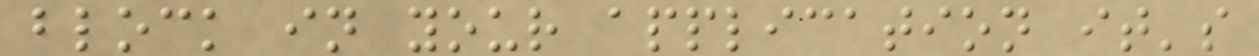block in your application it's
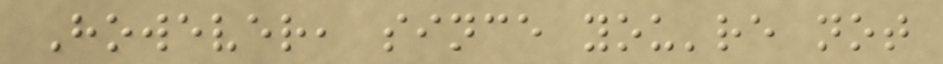However, since you're not
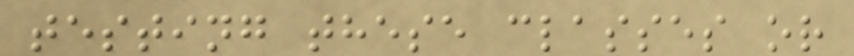testing these classes or
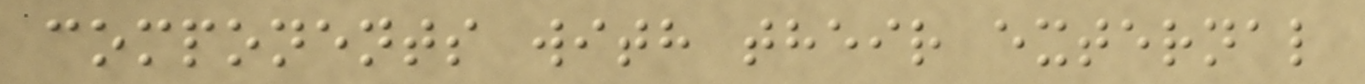components with their external
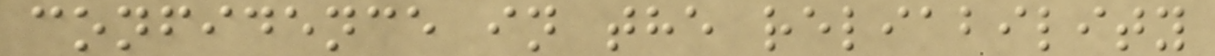confidence in the reliability
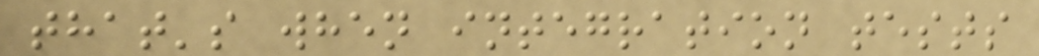that's when integration tests
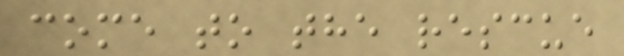come to the rescue
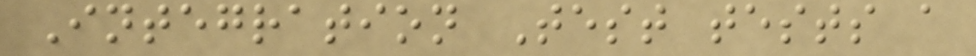Integration Test tests a
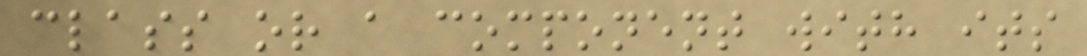class or a component with its
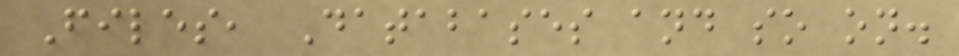Files, Databases and so on.
